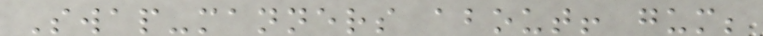Swap-manners about! gum;
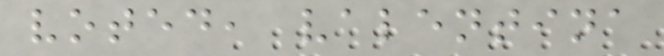voted, valentina
